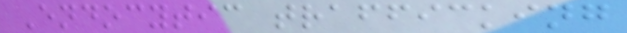Endocytic trafficking
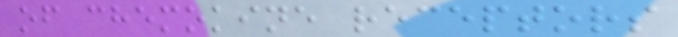of chemokine receptors
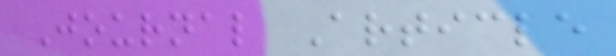Journal Article
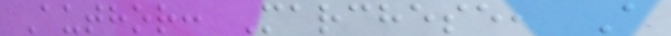Author: Marchese, A
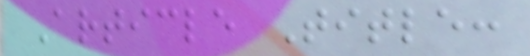Article Title:
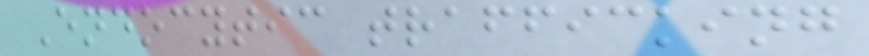Endocytic trafficking
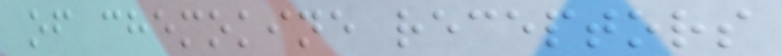of chemokine receptors
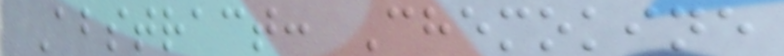Abstract: Chemokine
